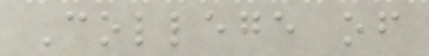College of
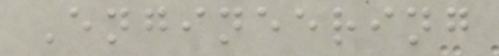Engineering
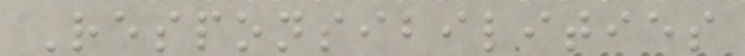Responsibilities
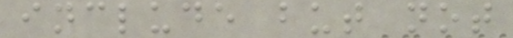include but not
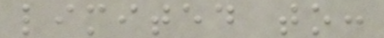limited to:
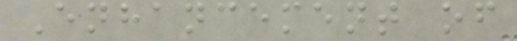Enhancement of
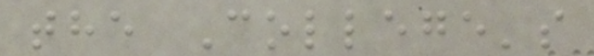the College's
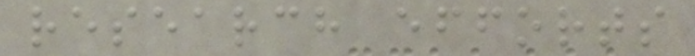research efforts
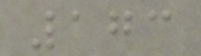173
